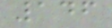146
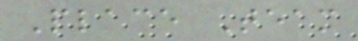Place Team
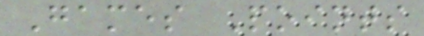Games Points
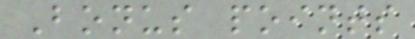Bonus points
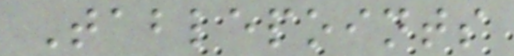Tablepoints
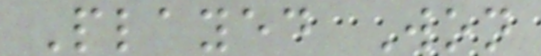Played Won
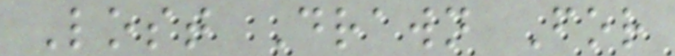Lost Drawn For
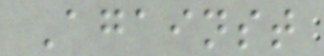Against
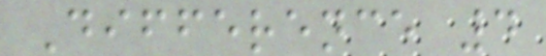Difference 4
